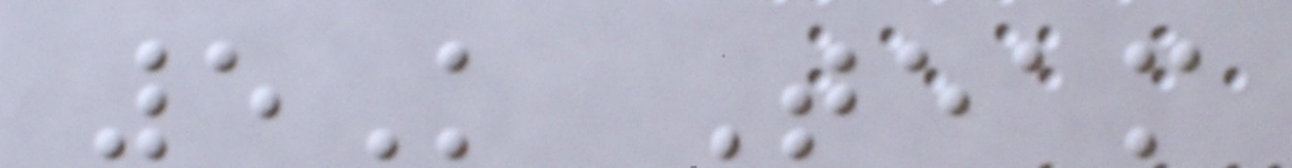5K Team
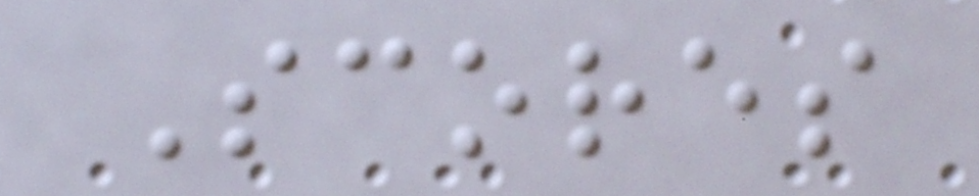Scores
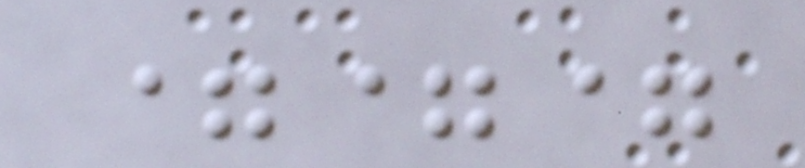===
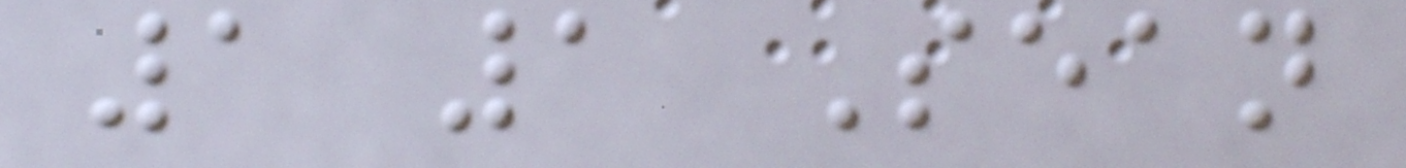1 1 Sean
